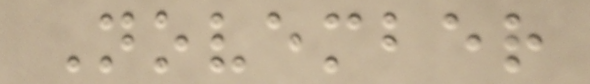November
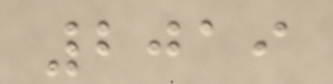2019
